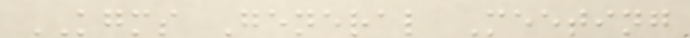KGMS General Meeting
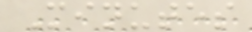Minutes
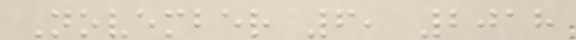November 6, 2018
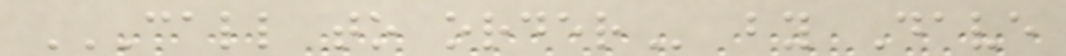CALL TO ORDER by Dave
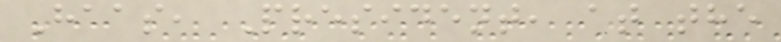Haas, President, at the
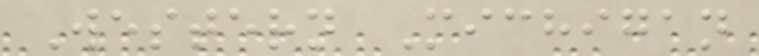Western Michigan
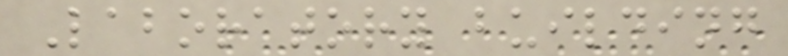Laboratory building
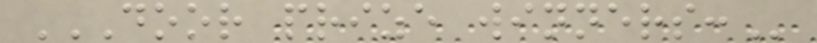DOOR PRIZE WINNERS:
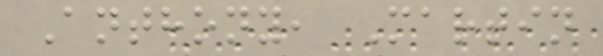Anthony, Martin
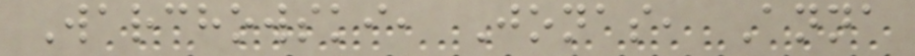Warchowski, Jonas, Anna
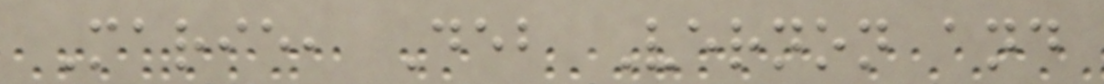Marie, Deb Vernon and
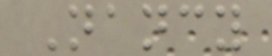Nancy
